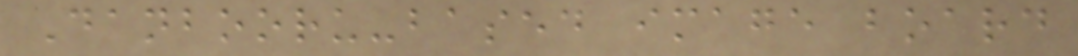Danbooru-based image board
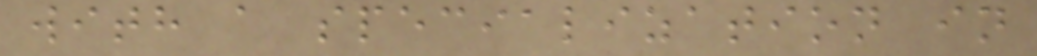with a specialization in
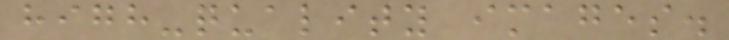high-quality images.
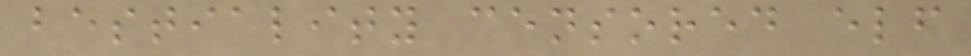bestiality censored elf
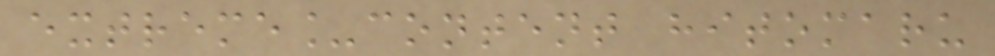extreme_content hitomaru
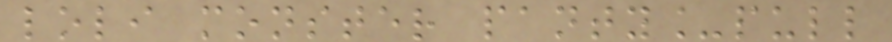loli monster panty_pull
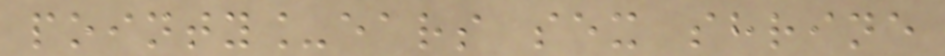pointy_ears sex shrine
